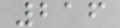216
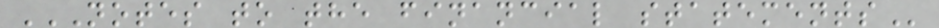NOTES TO THE FINANCIAL STATEMENTS
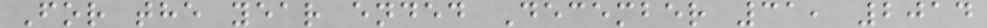For the year ended December 31, 2014
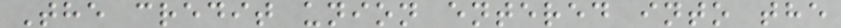The credit union entered into the
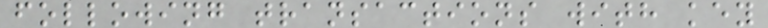following transactions with key
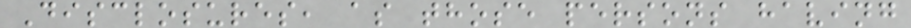Disclosures, as those persons having
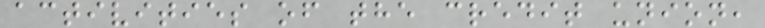activities of the credit union,
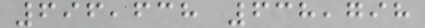696,638 638,798
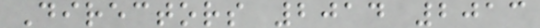Directors 2014 2013
